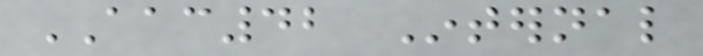AAC42 Internal
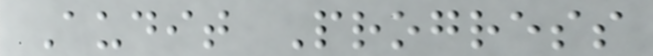Audit Progress
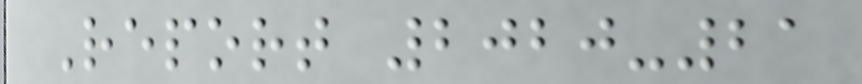Report 2020-21
